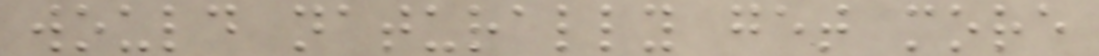would naturally get more
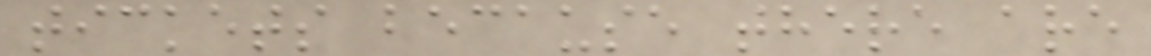tickets because there are
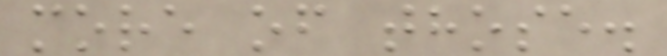more of those.
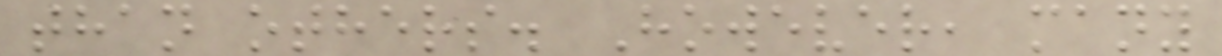than others. However, many
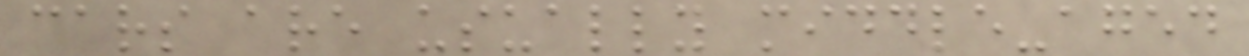cars are usually middle-aged
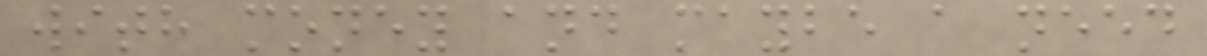with money and maybe a need
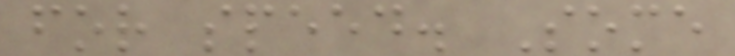for speed. Some
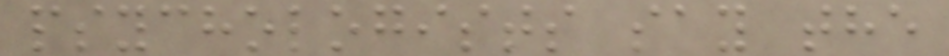psychologists say the
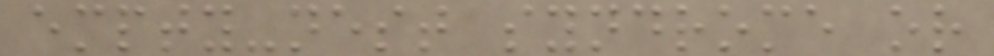empty-nest syndrome or
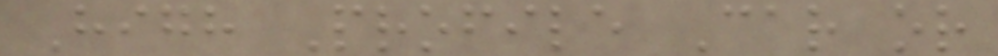High Profile Car or
